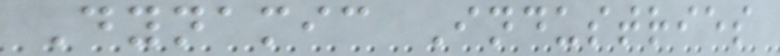Dynamic Industries
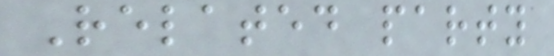Related party
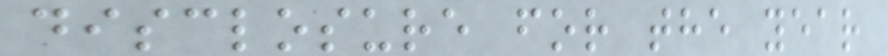disclosure for the year
